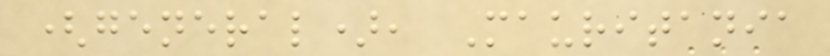(general), Mauritania
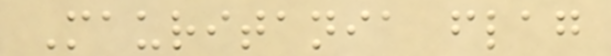Mauritania flag
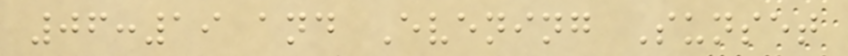06:19 and Evening Sunset
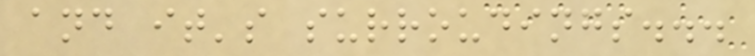and it's surroudings...
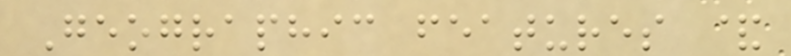Geographic features &
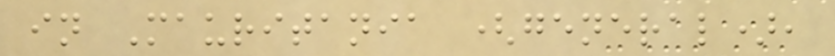in Mauritania (general),
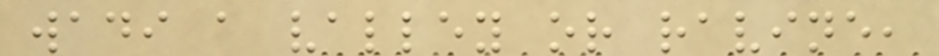wadi a valley or ravine,
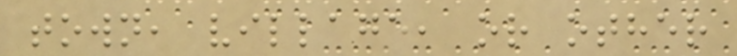town, village, or other
